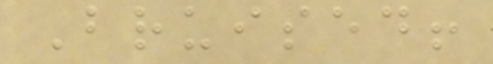Bruised!
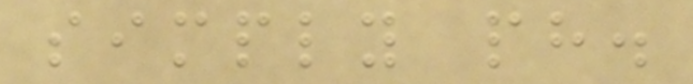simply ph.
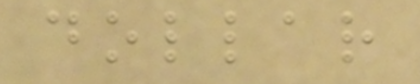dollar
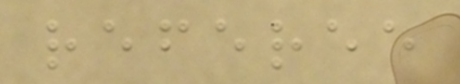referee
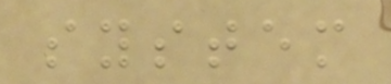system
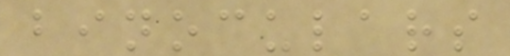binoculars
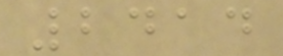2414
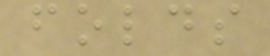folds
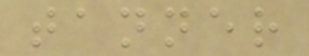tanner
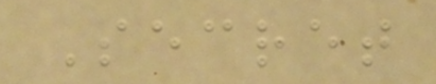Secret
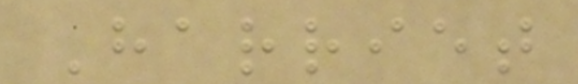Harriet
